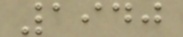1940
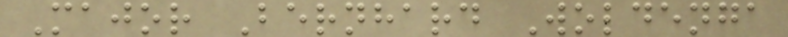Major Bernhard Woldenga
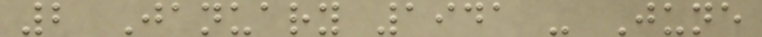2 January 1941 - June
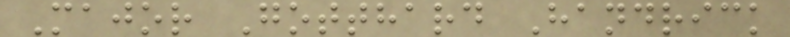Major Gotthard Handrick
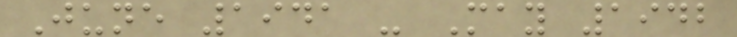June 1941 - May 1942
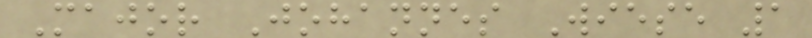Major Johannes Wiese 1
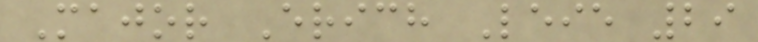Major Erich Leie 29
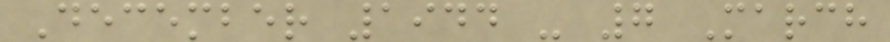December 1944 - 7 March
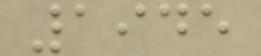1945
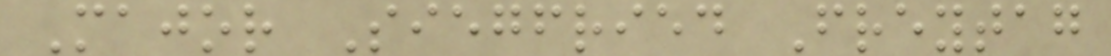Major Siegfried Freytag
